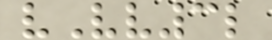vVv3l
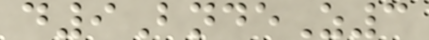d9BndeZ3
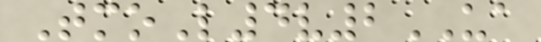TmoL4v2UA
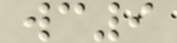wc9
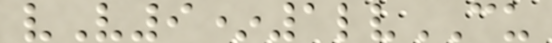vV9*1lvCU
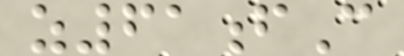z61fC
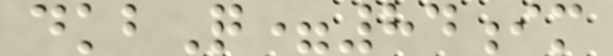dkbQ=84im
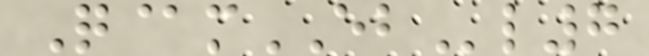Q@mEBl7
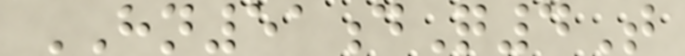HN51dQ4T
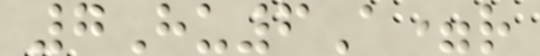7Hu6A=r
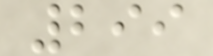299
